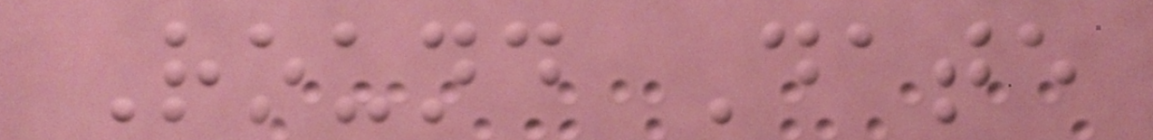Round Date
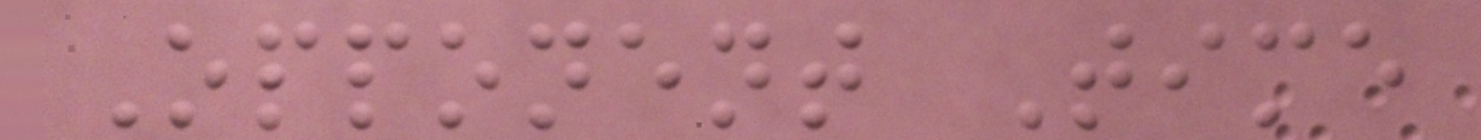Opponent Time
